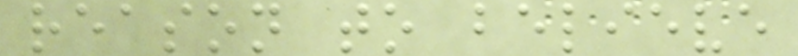reason to believe
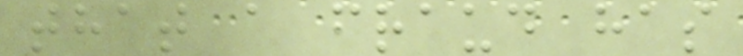that a fraud has
